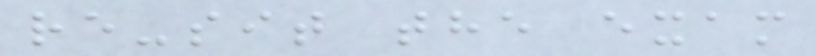re-sit the exam
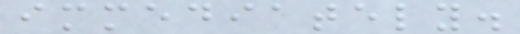immediately.
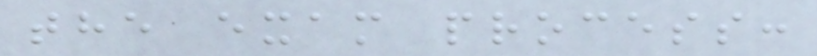the exam process:
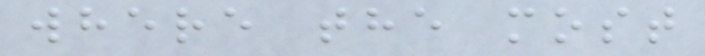where the most
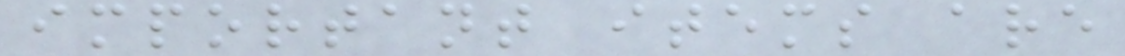important items are
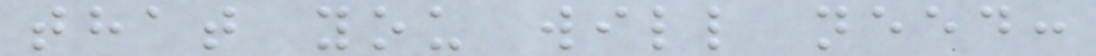that you will need:
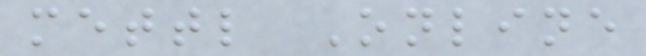mettl Online
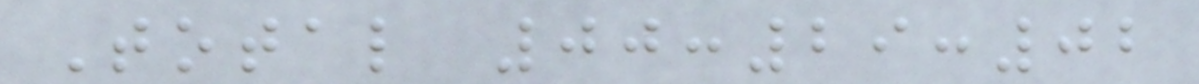Total 00:29:02
